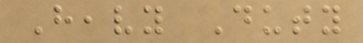Heavy Duty
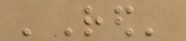'Red'
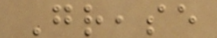Grease
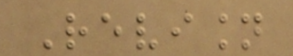Revision
